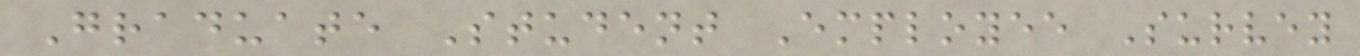Graduate Student Employee Survey
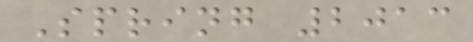Spring 2013
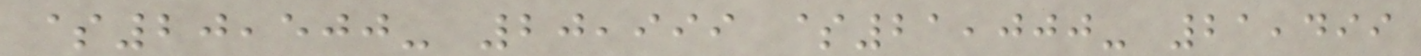$20,500- 20,999 $21,000- 21,499
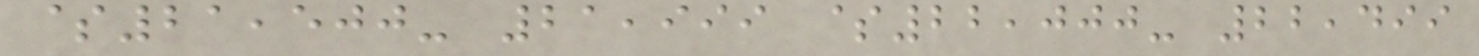$21,500- 21,999 $22,000- 22,499
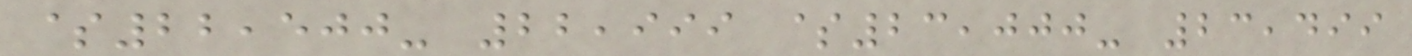$22,500- 22,999 $23,000- 23,499
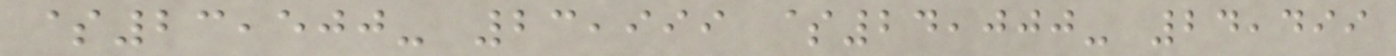$23,500- 23,999 $24,000- 24,499
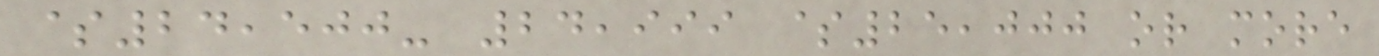$24,500- 24,999 $25,000 or more
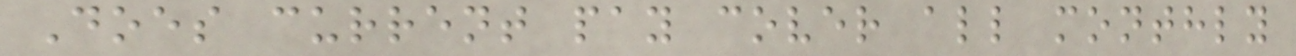Does current pay cover all monthly
